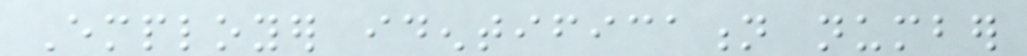Employer identification number
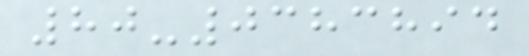80-0383894
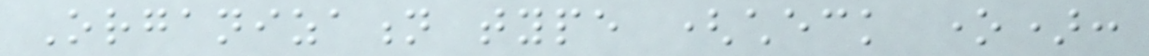Organization type (check one):
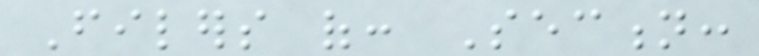Filers of: Section:
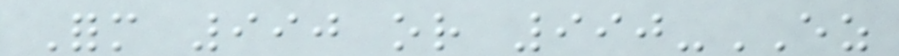Form 990 or 990-EZ
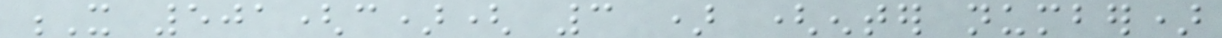X 501(c)( 3 ) (enter number)
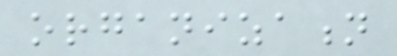organization
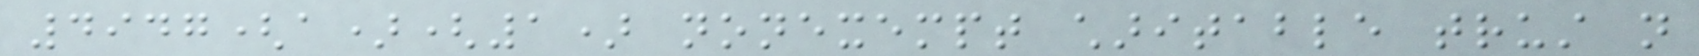4947(a)(1) nonexempt charitable trust not
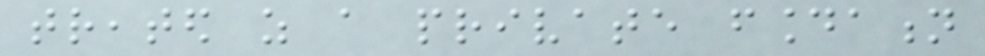treated as a private foundation
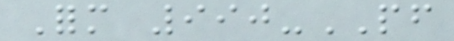Form 990-PF
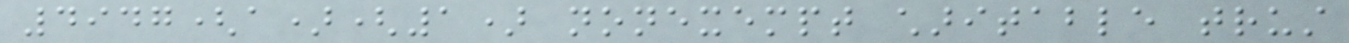4947(a)(1) nonexempt charitable trust
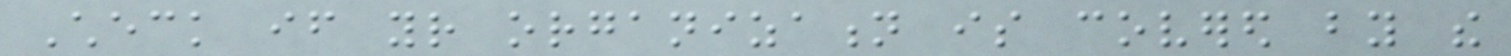Check if your organization is covered by the
